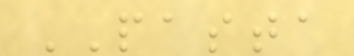PASTA
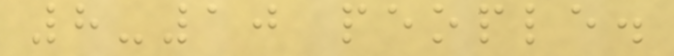8-10 people.
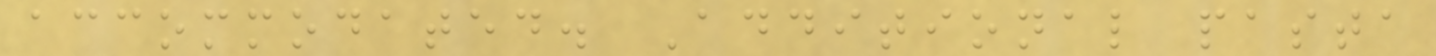accommodated. Additional pasta
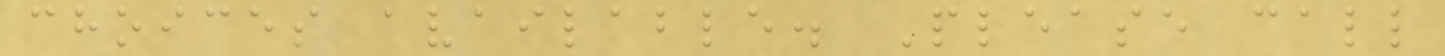choices available. Please call
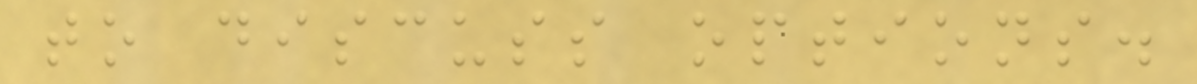to discuss options.
